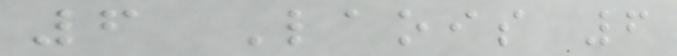6 Laois 6
